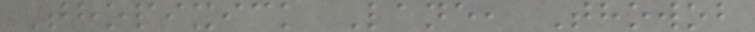Thopixick Lane, Thowob
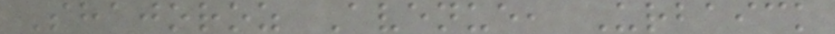Shajoroz Avenue, Urbaick
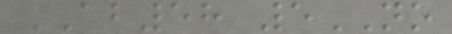AB58 5NO
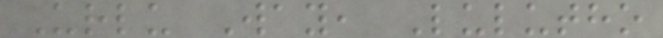Urlu Way, Lulutho
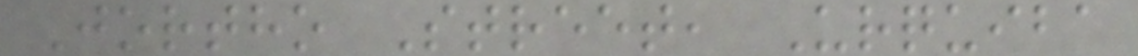Jortho Street, Urquiba
